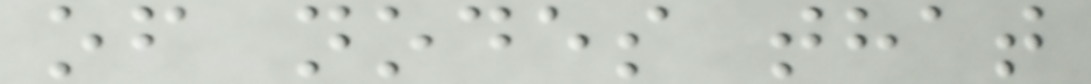of nodes that
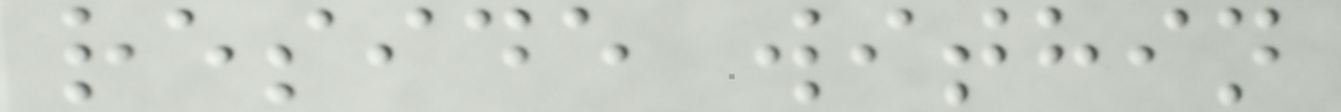reside within
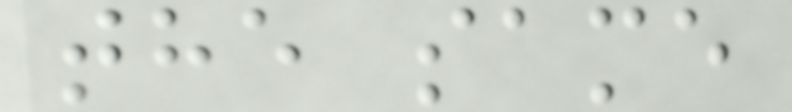the same
